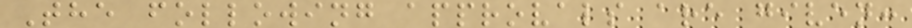The following approvals are given:
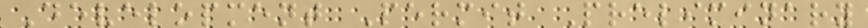Development Permit Preliminary
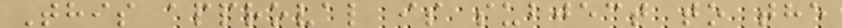This approval is subject to the
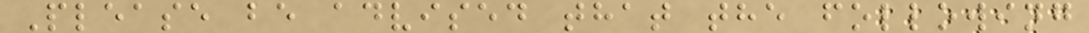Please be advised that the following
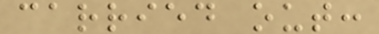carried out:
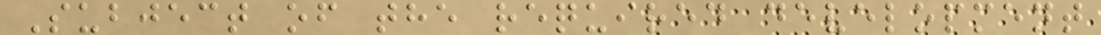Subject of the required development
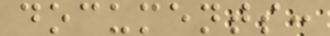documents:
